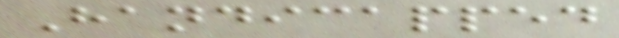Handicapped
